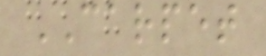CARPET
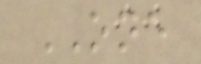ONE
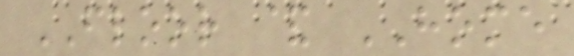FLOOR & HOME
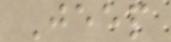Jeep
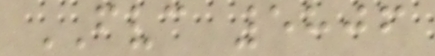FVC 5806
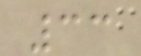33
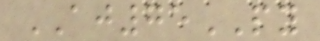AJ75PY
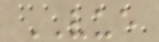VUE
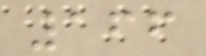166
